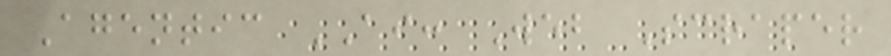Agentic AI: Web Scraper
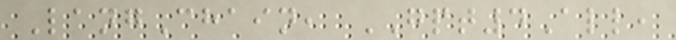LangChain, GPT4All,
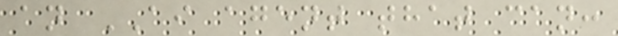an AI agent that can:
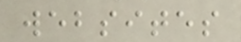websites
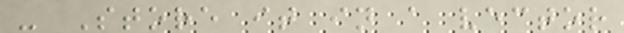- Store it in a vector
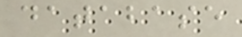database
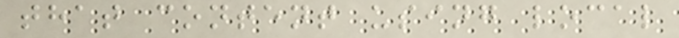that content using local
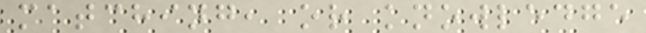matching, or knowledge
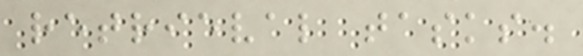retrieval tasks.
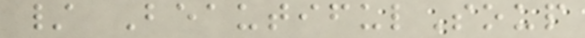/ BeautifulSoup
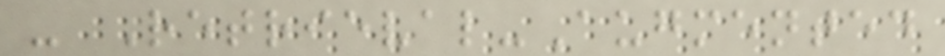- Retrieval-Augmented
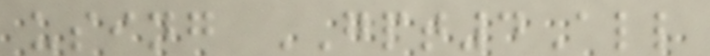using GPT4All
